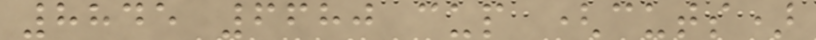8845 6680 cup (cuts)
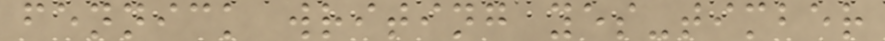fennick writing yes-timber
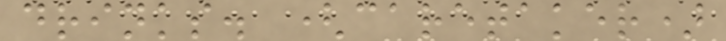drinks. (caretaker)
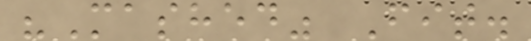"Mashed" Fit.
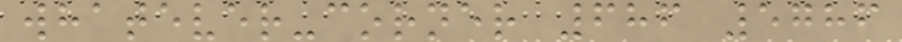whatever-corner 686 5786
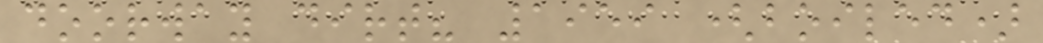doorway dirt? 1959 (boiled)
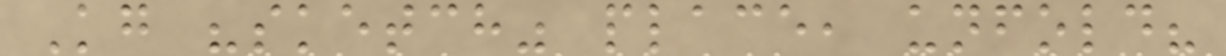Kg "sketch" place, unfold?
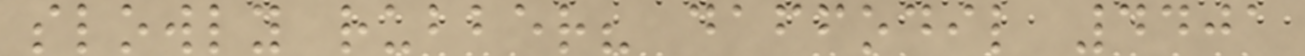slowly rubber? daffodil 4401
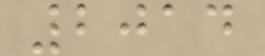2014
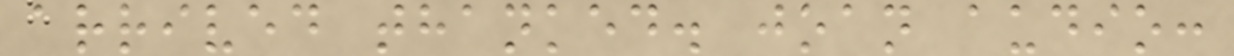arrived thanked. joan audio:
